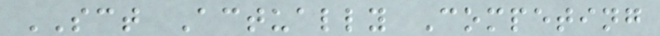SCT Actually Competing
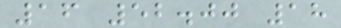16 52.00 18
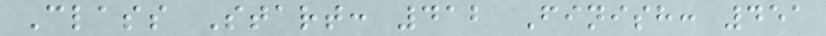Class Start: 412 Finish: 451
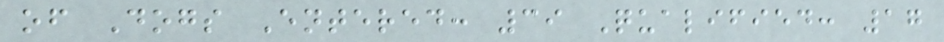of Dogs Entered: 39 Qualified: 17
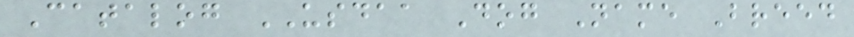Catalog USDAA Dog Name Breed
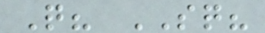Q? SQ?
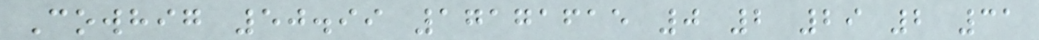Cowhig 50.99 17171615 0 2 29 2 31
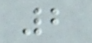2
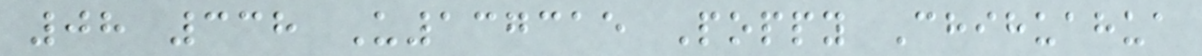08 338 U137315 Poppy Chihuahua
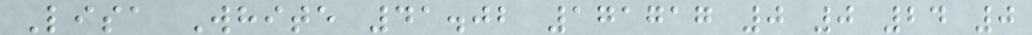Lisa White 41.02 171717 0 0 24 0
